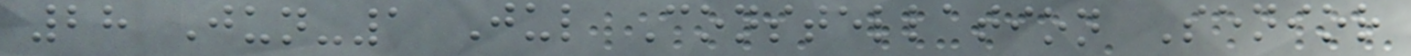28 Jun-1 Jul Constellation Senior
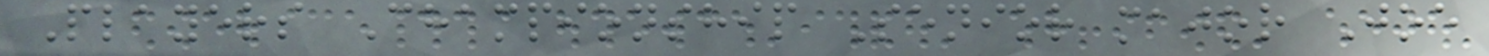Players Championship Senior major Joe
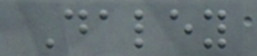Daley
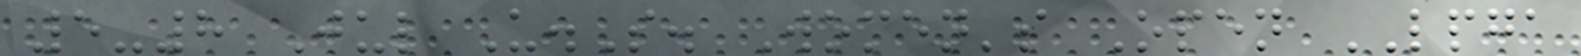5-8 Jul U.S. Women's Open LPGA
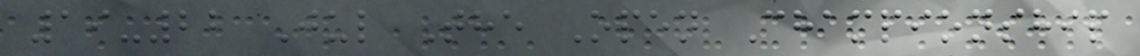19-22 Jul The Open Championship
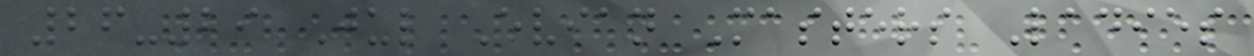26-29 Jul Evian Masters Ladies
